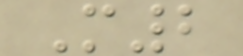M2
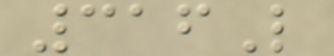316L
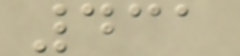431
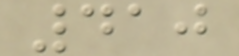410
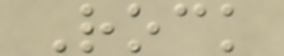Rock
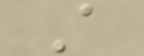A
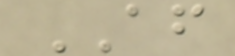AF
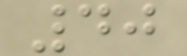40
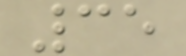35
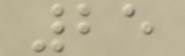25
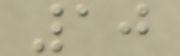10
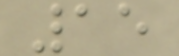15
